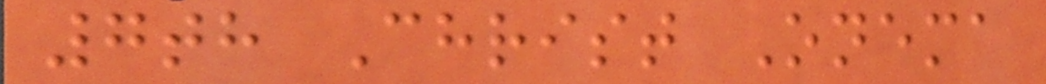7th Christ Onema
